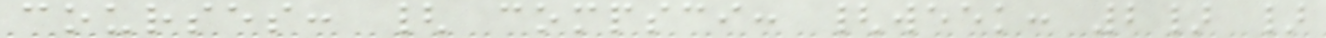courses: { compsci: {week: 2} }
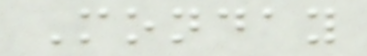Monday
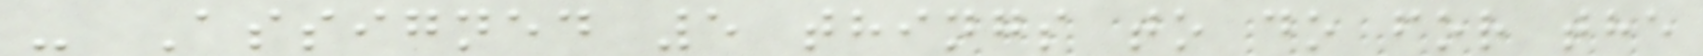- Assigned 5 things to do for the
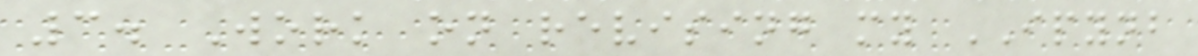3. Work on revising my IPYNB
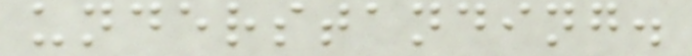understanding.
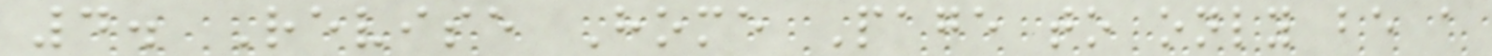4. Revise Home Page to only be a
